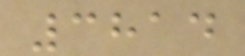3814
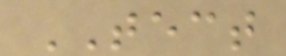TECT
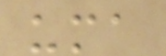uma
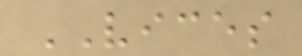VICES
